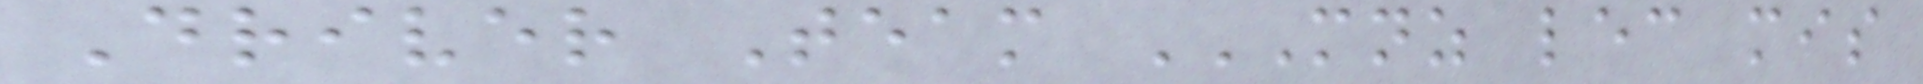Driver Team MNZ LEC MIS
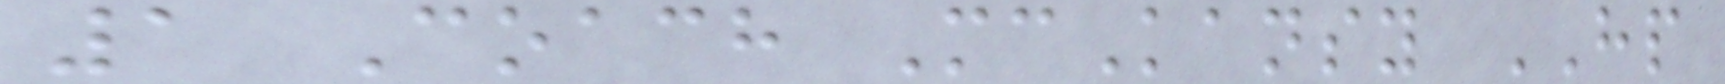1 Coach McKansy HP
